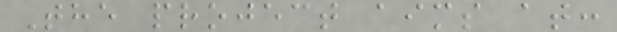The project aims at:
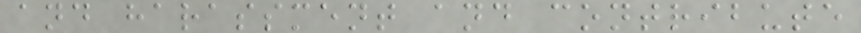and harassment and contribute
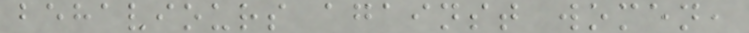behaviours against women,
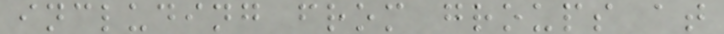including from groups at
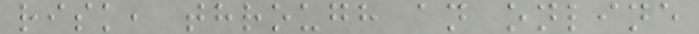risk, through an online
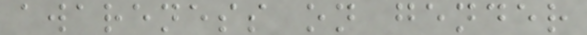awareness on gender
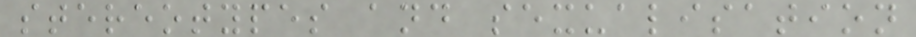stereotypes and sexualisation
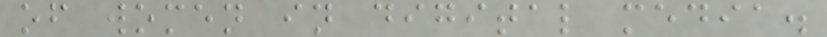of women in digital media.
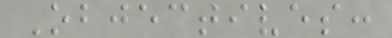Objectives:
